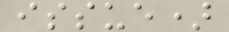issue)
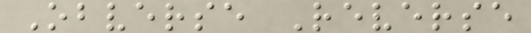Obverse Reverse
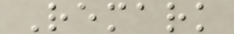Remark
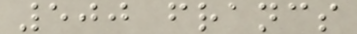500 francs
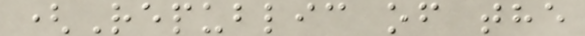(Republic of the
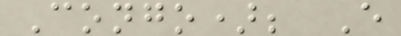Congo); E
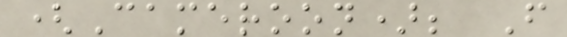(Cameroon); F
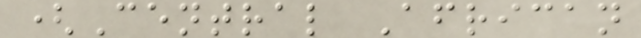(Central African
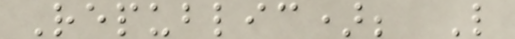Republic); L
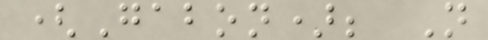(Gabon); N
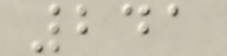241
